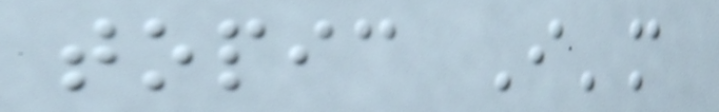topic I'm
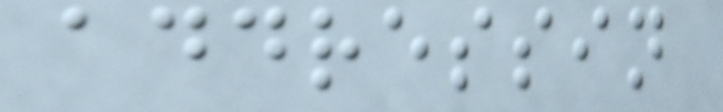addressin
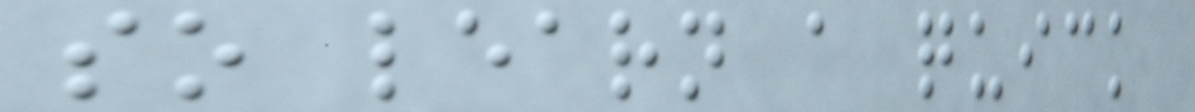so learn a quick
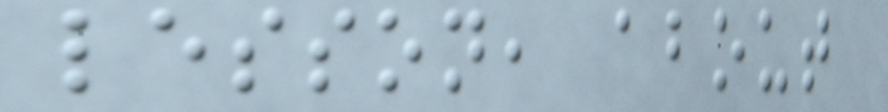lesson, about
